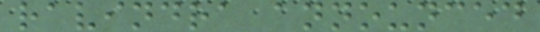ravindra announced
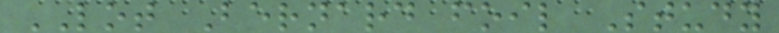LOT Bernard foil Study
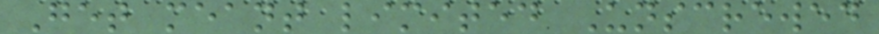Get meant limited Unscrewed
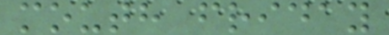mouth friday
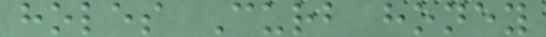holes Curb honey
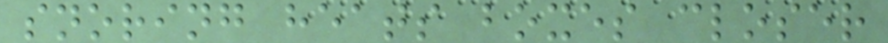snoring heats boxes closer
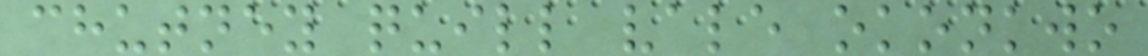chutney quill vale okonkwo
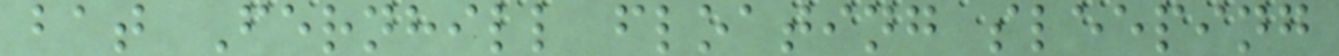bat Fernhill floating sleeping
